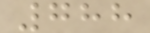788
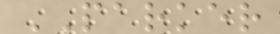PARKER
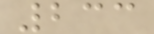233
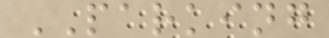PARKING
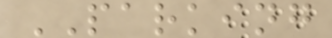PARKING
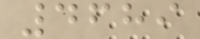4689
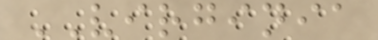VIRGINIA
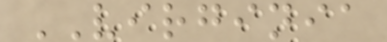VIRGINIA
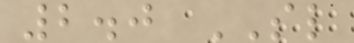2.0 SL
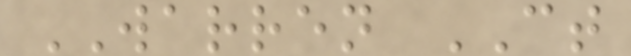WARREN CT
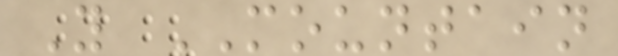Y MOUNTAIN
